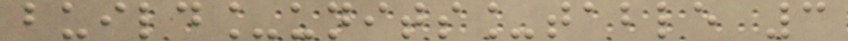build_units_table 3
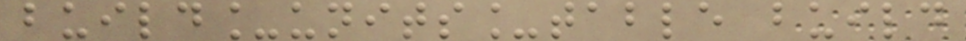build_units_table build
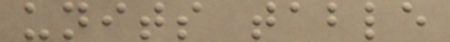units table
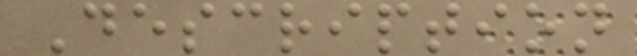Description
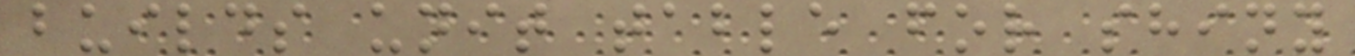builds unit table for shiny
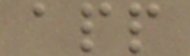app
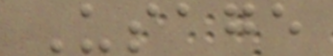Usage
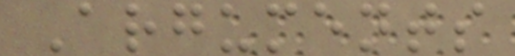Arguments
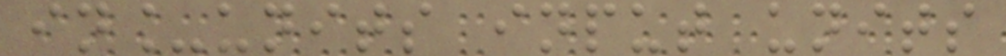in_units input units
